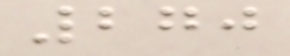270
